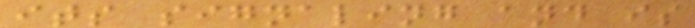its signaling and is
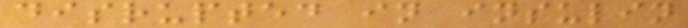disrupted in insulin
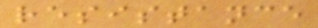resistance
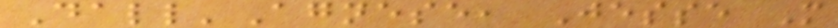Dall'Agnese, Jesse M
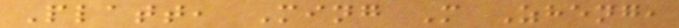Platt, Ming M Zheng,
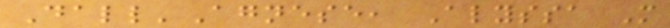Dall'Agnese, Alyssa M
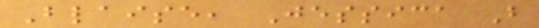Blaise, Jessica B
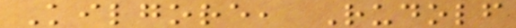Kilgore, Rudolf
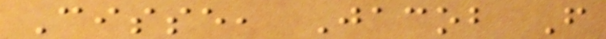Cisse, Jacob F
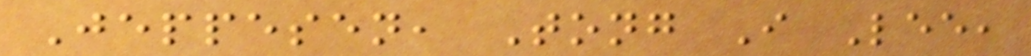Jeppesen, Tong I Lee,
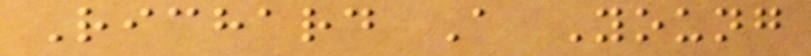Richard A Young
